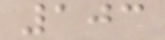103
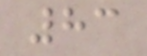83
